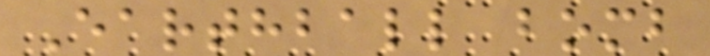Earthball bomb
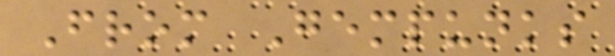From Gempunks
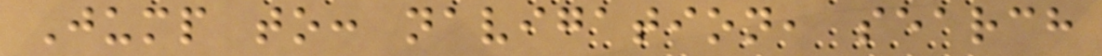Jump to: navigation, search
